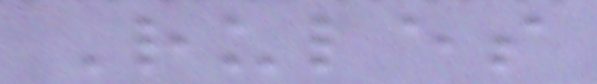Rules
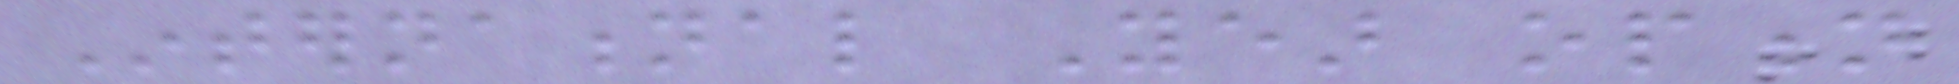International Year option
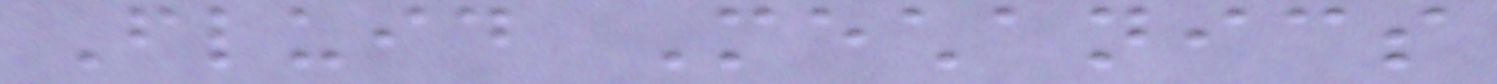Fluid Mechanics
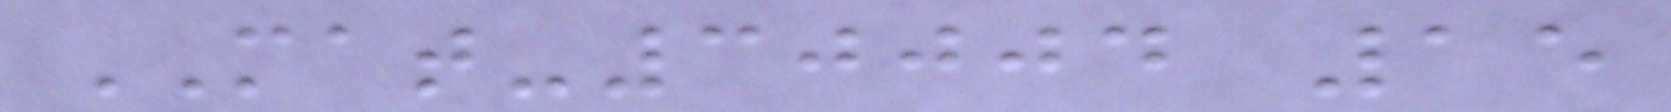MAT-30004 15
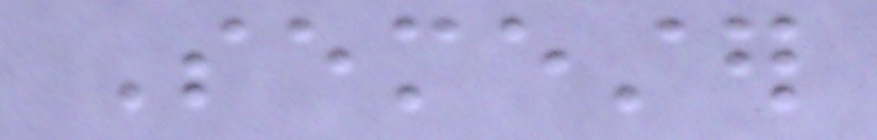Semester
